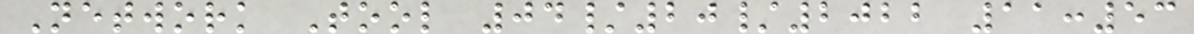Network Tool 04/20/2022 11:53
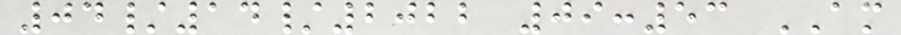04/14/2022 09:53 AM
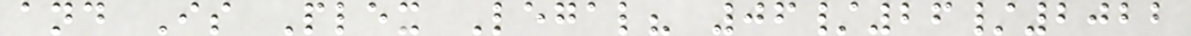and Is Plex Legal? 06/26/2022
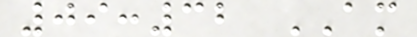09:32 AM
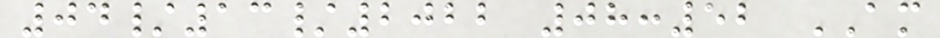04/13/2022 08:52 AM
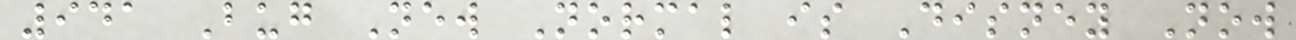941 Bug New Normal is Disney Now
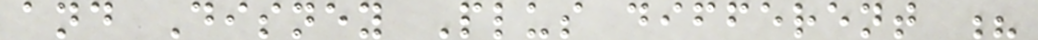and Disney Plus different ?
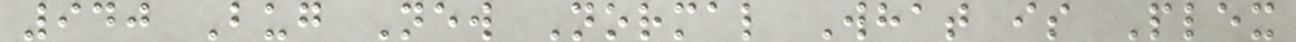940 Bug New Normal What is Plex
